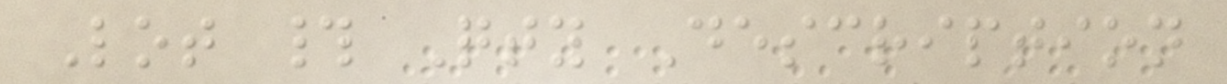Lot # Qty Description
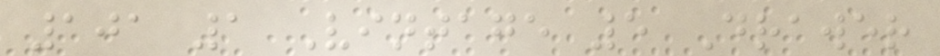101 1 Vintage 5 Drawer
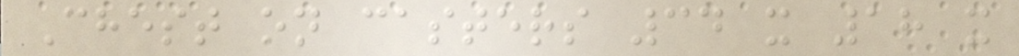Chest on casters 34 x 18 x
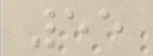55
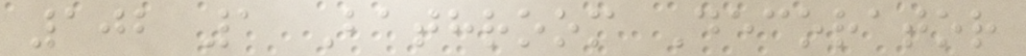102 1 Bathroom Decorator
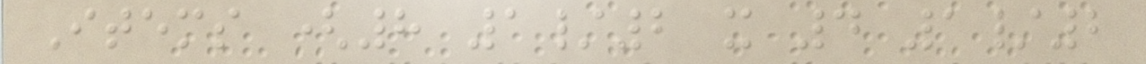Items (8 1/2 x 4 1/2
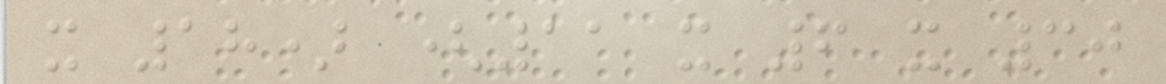x 18) (11 x 6 x 30
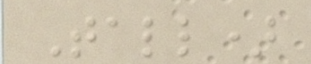Tall)
